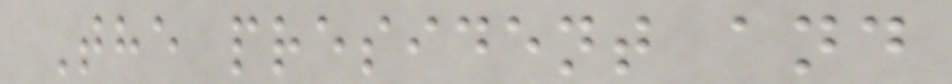The president and
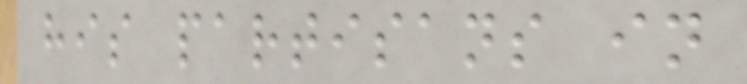his partisans in
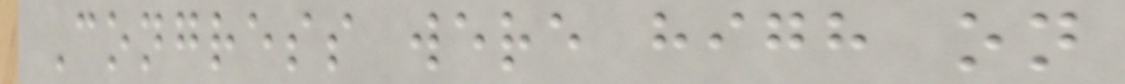Congress were high on
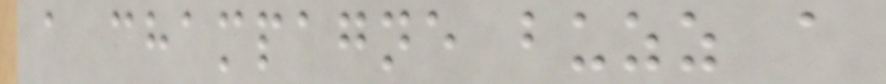a champagne buzz a
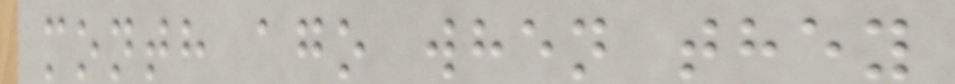month ago when they
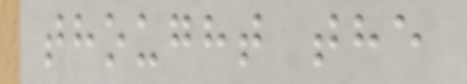thought the
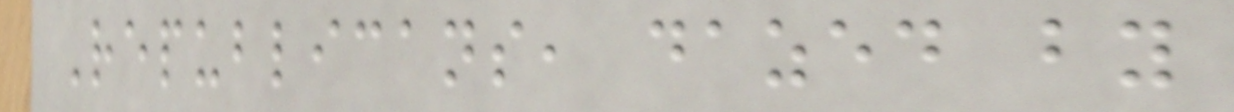Republicans, dazed by
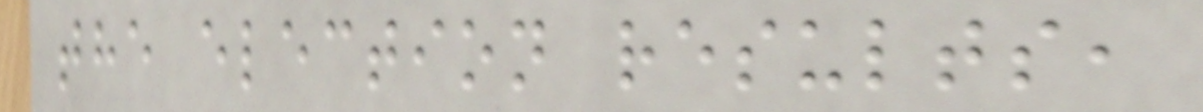the election results,
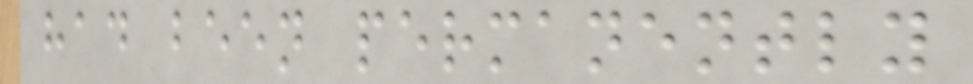had been permanently
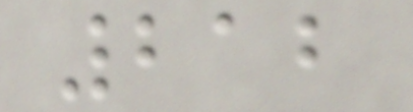212
